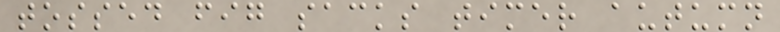tossed fig sacks timer autumn
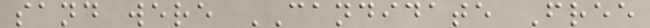sand were CANDIDATE Free
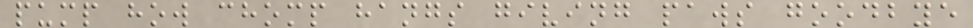pump how chomp hangs giving paws goodbye
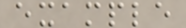example
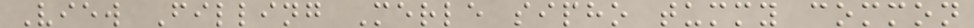View Filling Merle sipho tummy common
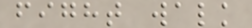fight walk
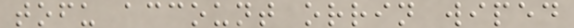tofu account orrin wiped
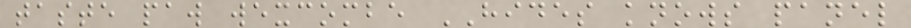taste paw wexcombe HIDES knows panel
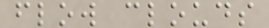flow clouds
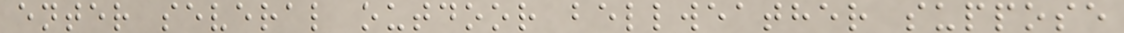enter several outdoor bellweather suppose
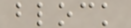block
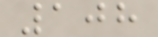108
